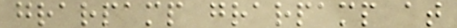grarpamp grarpamp at
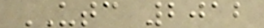UTC 2012
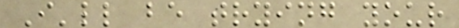I'll be trying your
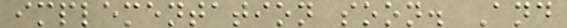implementation soon. And
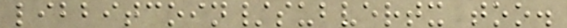libbitcoin/subvertx too.
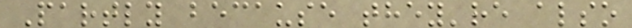Partly because they're also
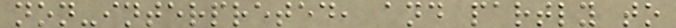non-interpreted, and partly to
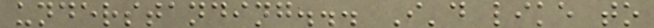understanding... I'd like to
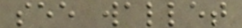see wallet
